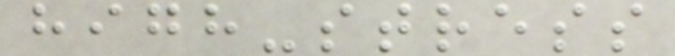high-stress
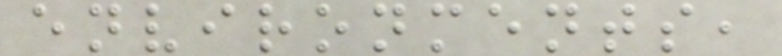environments,
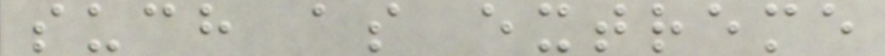such as extreme
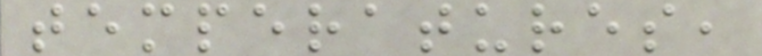temperatures,
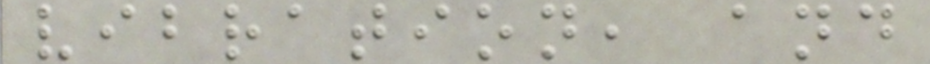vibration, and
